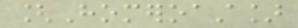[Homeroast]
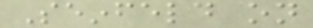Seinfeld on
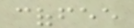coffee
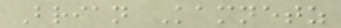Brian Kamnetz
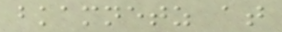bkamnetz at
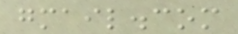gmail.com
